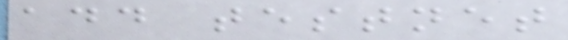add testnet
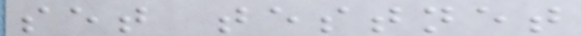set testnet
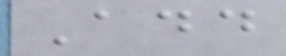Add
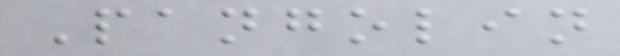Pangolin
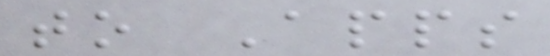to Apps
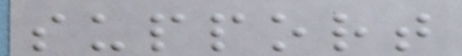support
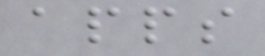apps
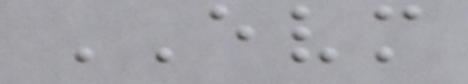EVM
